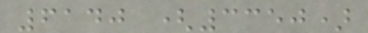6140 (3350)
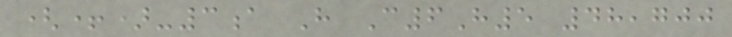(+)-3a H C6H5 48,700
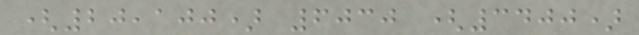(20,100) 6030 (3400)
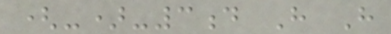(-)-3d H H
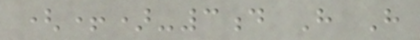(+)-3d H H
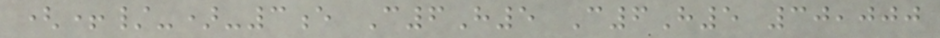(+/-)-3e C6H5 C6H5 30,000
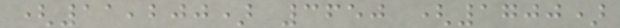(11,200) 3650 (1700)
